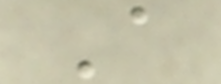A
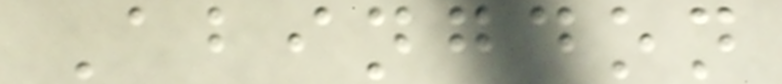Abingdon
